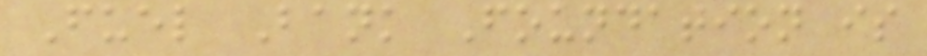Fuel Bank Foundation is
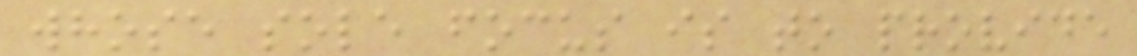whose sole focus is to provide
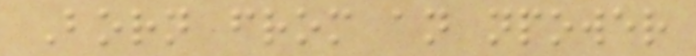Born from an npower
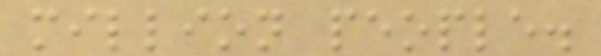million people.
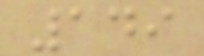149
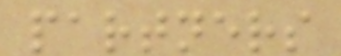partners
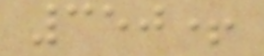350+
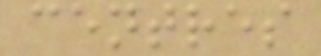centres
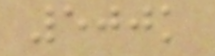500k
